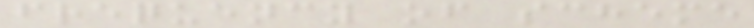frequency of scheme
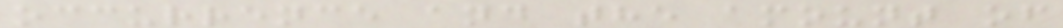occurrence and the amount of
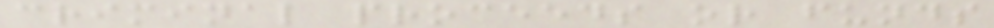criminal proceeds or funds
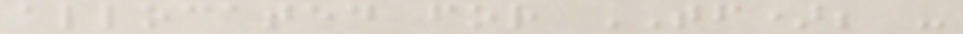allocated for TF); -
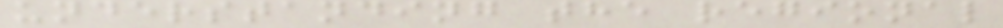understanding the regional
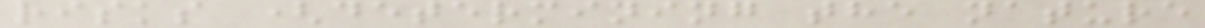risks (determining the nature
